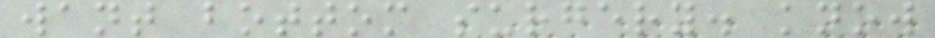want bottom surgery. know
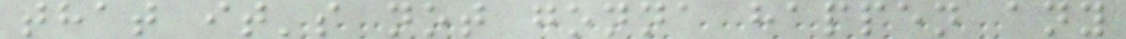that it's not gonna happen any
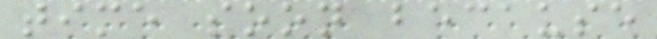time soon because
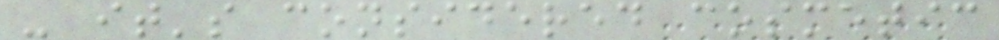- it's considered cosmetic
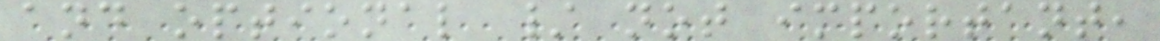and optional / not important,
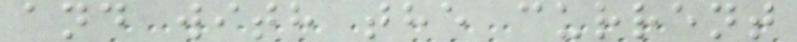and with the current
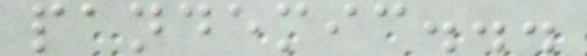pandemic...
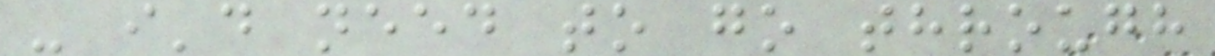- i'd need to go through
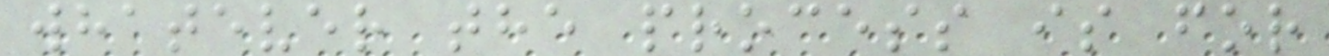whatever the process is for
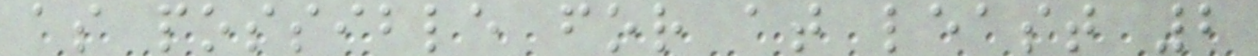as possible for at least 2
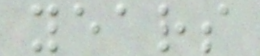years
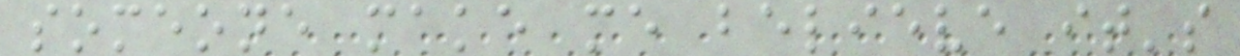someone make me believe it's
